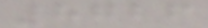8726
